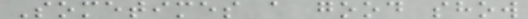Sometimes a good show
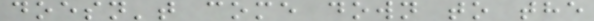doesn't come down to the
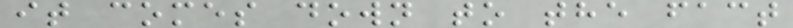it comes down to the fact
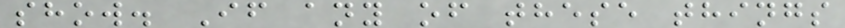show. If any of these things
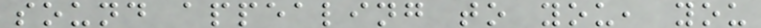sound appealing to you, you
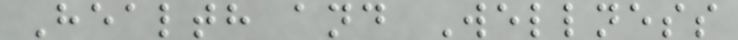Health and Wellness
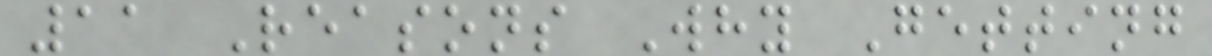11 Reasons Why Getting
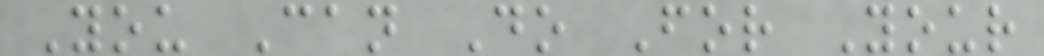You Can Do For Your
